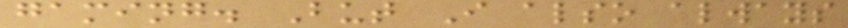gaming. But I also always
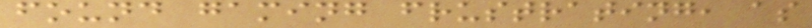found gaming frustrating, as
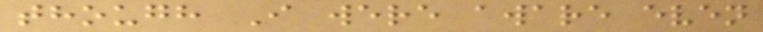though I were aware even
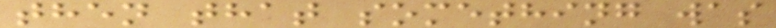then that something was
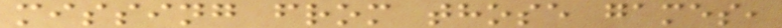missing from those games,
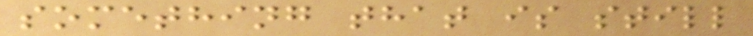something that is still
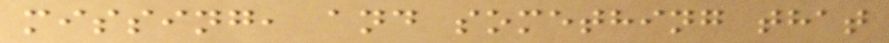missing, and something that
